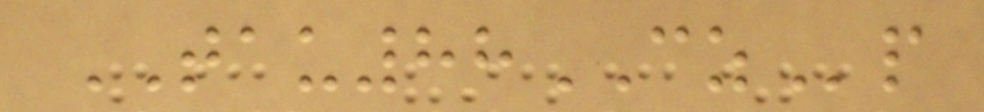TAU88CZp
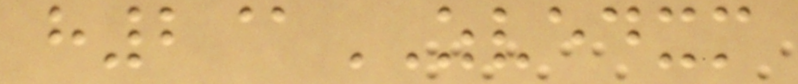h2@ZVEDXM
